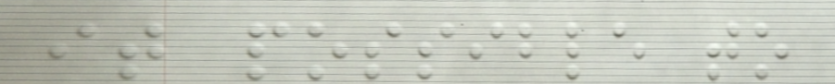it possible to
